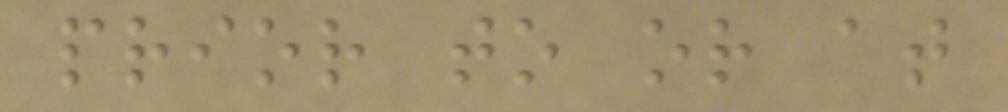prior to or at
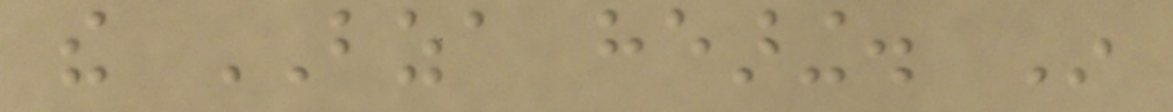the BZA hearing. In
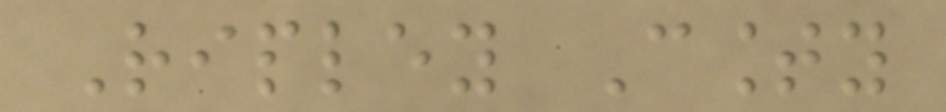Ripley County
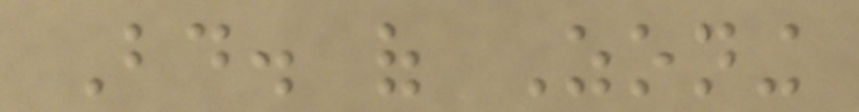Bd. of Zoning
